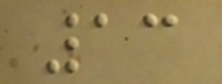13
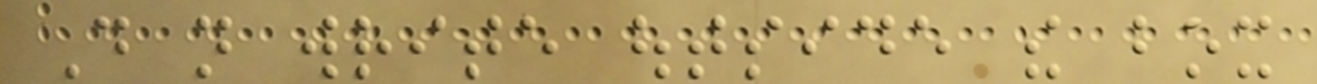Do not write outside the box
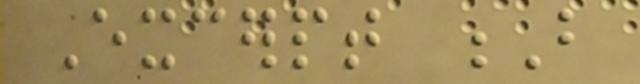Excerpt B
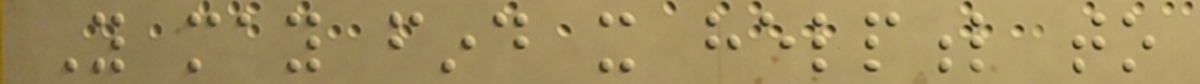You may find it helpful to
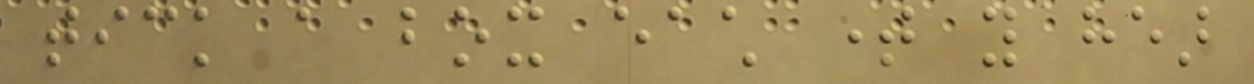tick a box each time you hear
